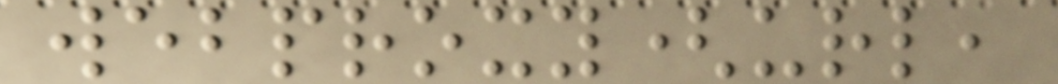webproxy(url,
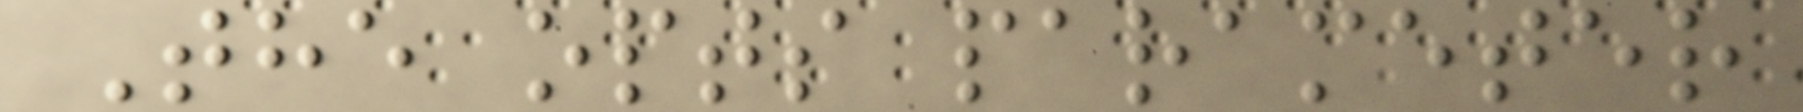The opts parameter
